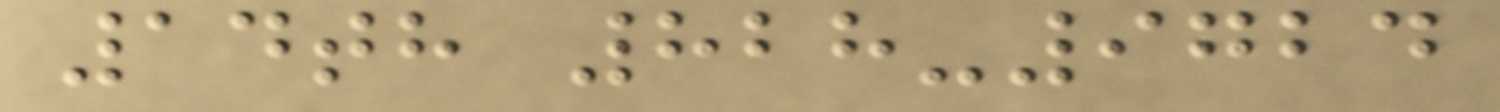14th 828-9724
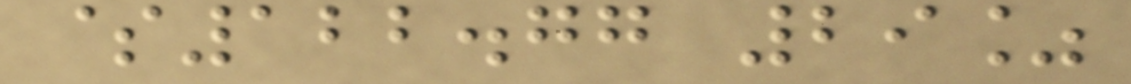$122.77 29%
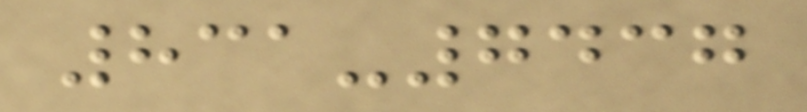831-7437
